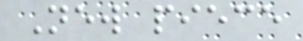New piece
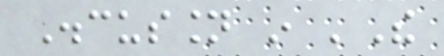Discussion in 'The
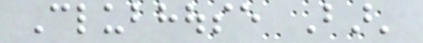Clubhouse Bar'
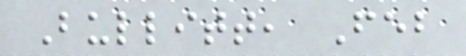Bullitt, Feb
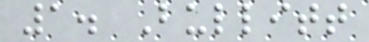1. Bullitt
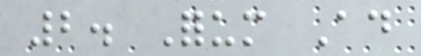2. Forum Ad
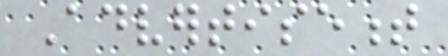Advertisement
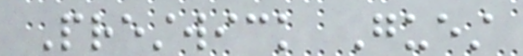Prestwick Guest
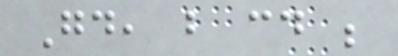Good, but could be
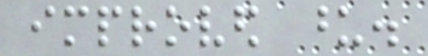improved upon.
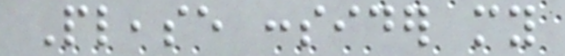Please consider my
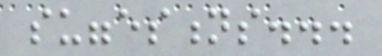suggestions...
